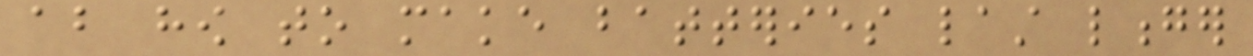about how to make batteries last longer
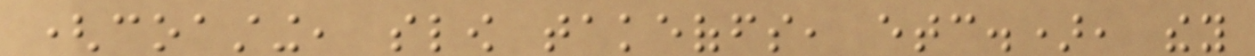(coasting, slow takeoffs, etc.), they
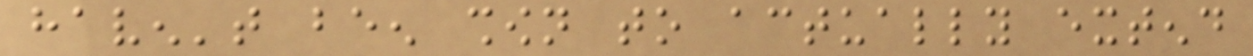haven't been shown to actually extend
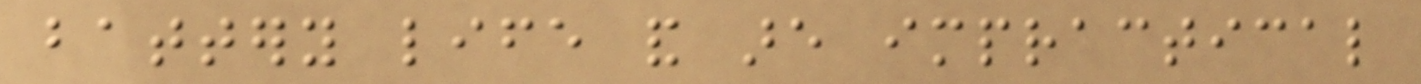battery life and are impractical
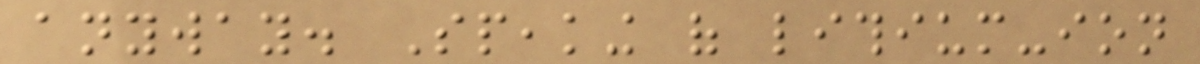anyway. Speaking of lithium-ion
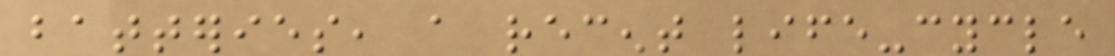batteries, a recent life-cycle
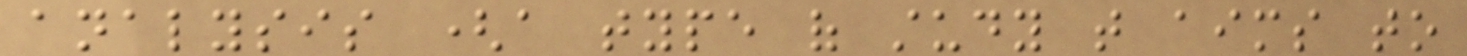analysis (a type of study that aims to
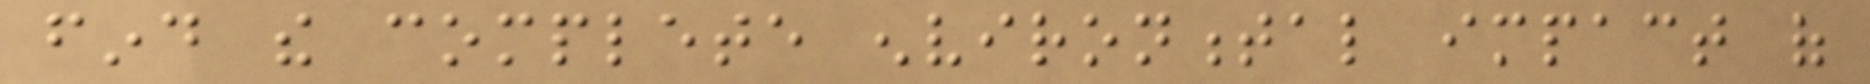find the complete environmental impact of
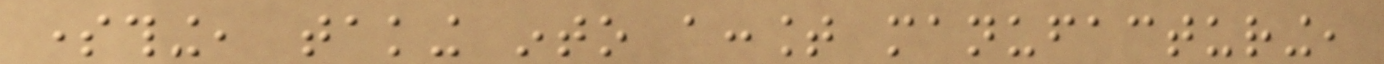something, taking into account manufacturing,
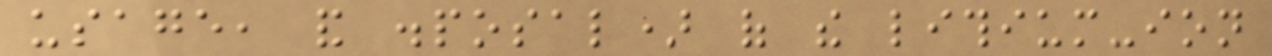usage, and disposal) of the lithium-ion
